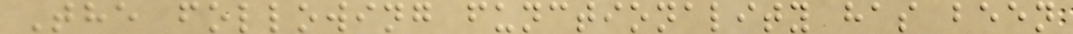The following functionality has been
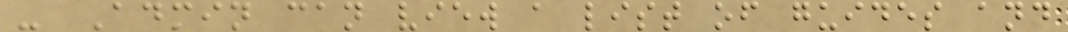- Admin can view a list of guides and
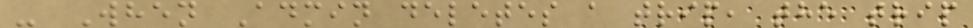- When Admin deletes a trip, the trip
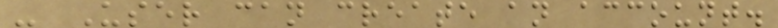- User can create an account.
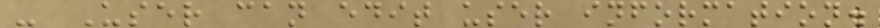- User can edit user information.
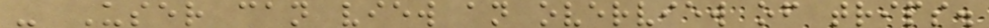- User can view an overview of trips.
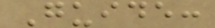Guide:
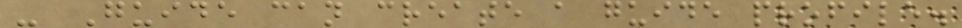- Guide can create a guide profile.
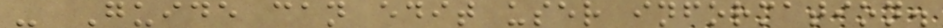- Guide can edit user information.
